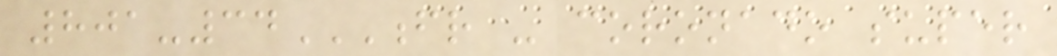801-34FR - CORONADO SUPER
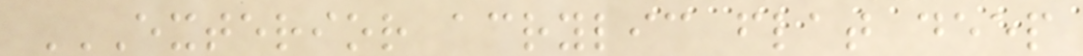EXTERIOR ACRYLIC FLAT DEEP
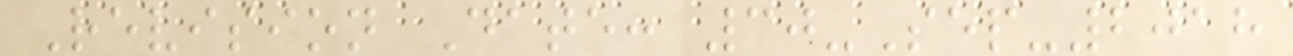Revision Date: 30-Sep-2018
